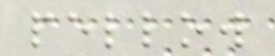pellow
